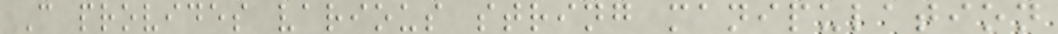C provides various string manipulation
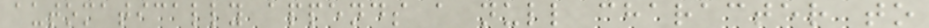automatically appends a null character to
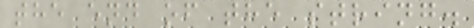the end of the string.
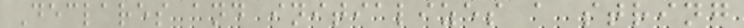Declares and initializes a string
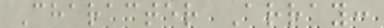Character Array:
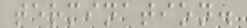termination.
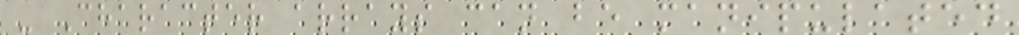- Character arrays can be manipulated
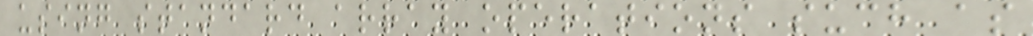using standard array operations such as
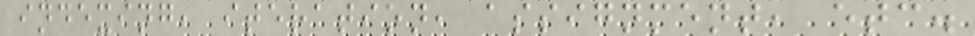indexing, iteration, assignment, etc.
